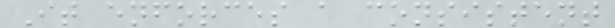It enforces a consistent
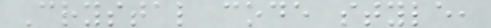Crystal code style,
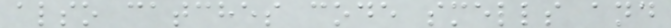also catches code smells and
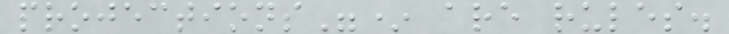projections"* are rules.
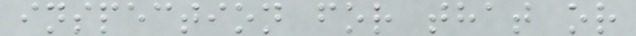inspection for that or
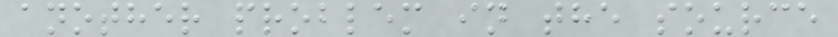another problem in the source
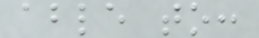able to:
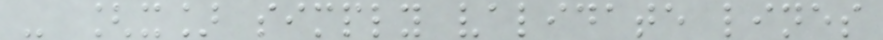- [x] simply validate lines
